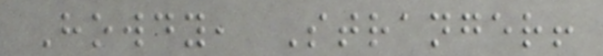Howdy, Stranger!
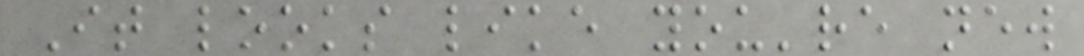It looks like you're new
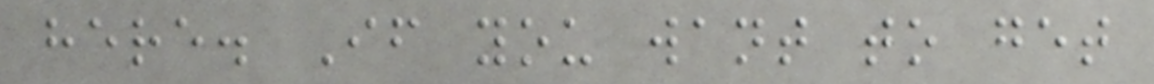here. If you want to get
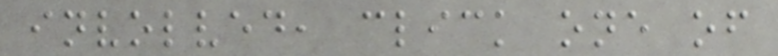involved, click one of
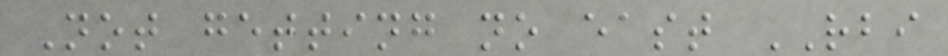Not getting no east RBI
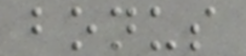bonus
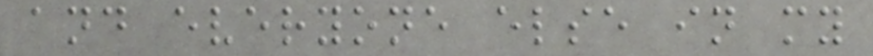and everyone else in my
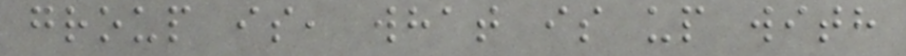group is, what is up with
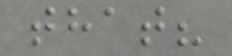that?
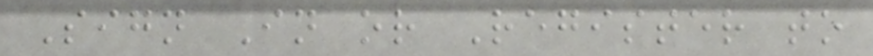Sign In or Register to
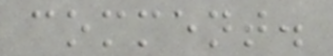comment.
